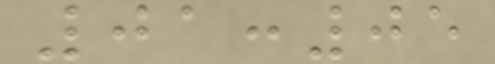01:05
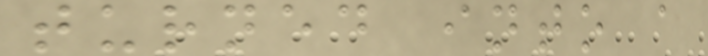turned into a
